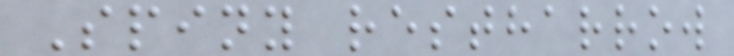Spiny restharrow
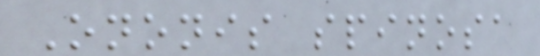Ononis spinosa
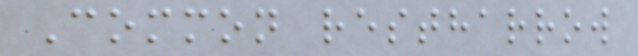Common restharrow
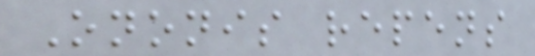Ononis repens
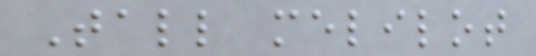Tall melilot
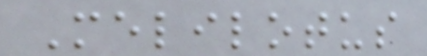Melilotus
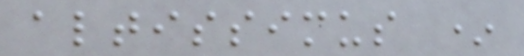altissimus *
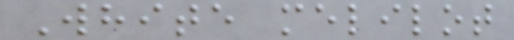White melilot
